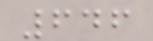646
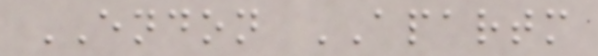ENDON APARTM
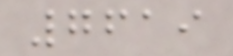7619
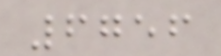6756
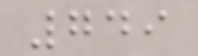749
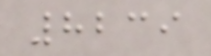8239
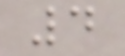4
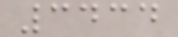3434
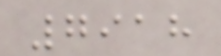7918
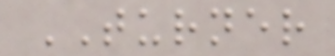TURNER
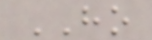HO
